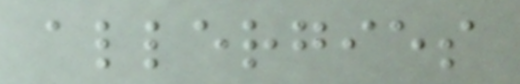allergies
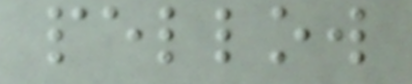pellow
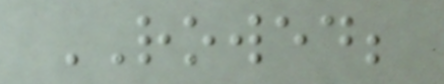ROWED;
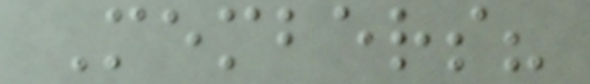Members?
